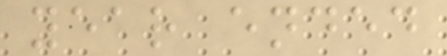year ended
